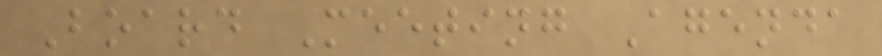Board Meeting Agenda
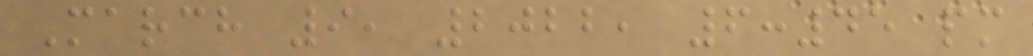March 9, 2022, 6:45 pm
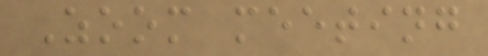Zoom meeting
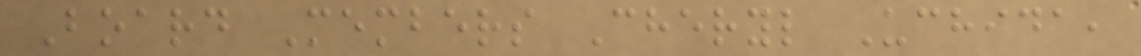Board Members Cheryl Uchida,
